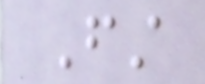First
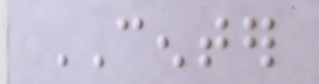CENTER
